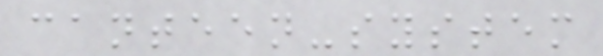canteen-system
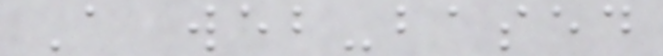A web-based
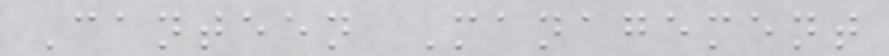Canteen Management
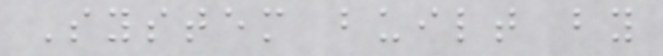System built by
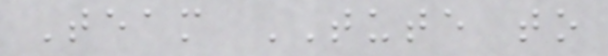Team TUTE to
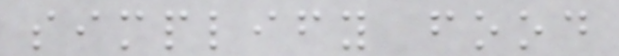simplify food
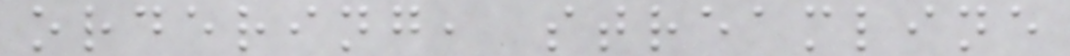ordering, streamline
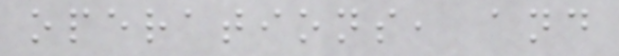operations, and
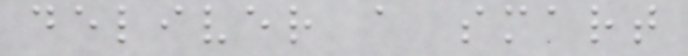deliver a smart
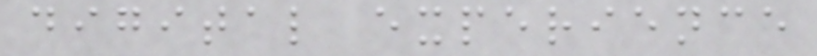digital experience
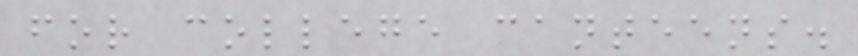for college canteens.
